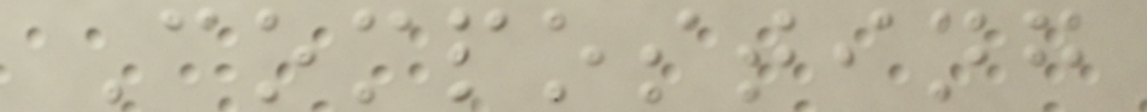Composting
